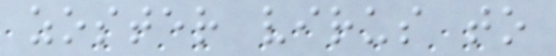zoster virus to
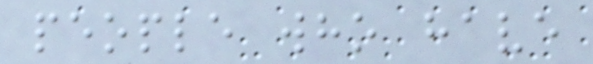people who have
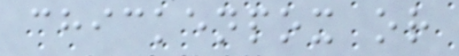chickenpox or
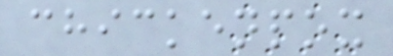chickenpox
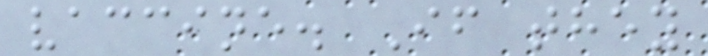vaccine. If they
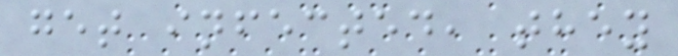get infected, they
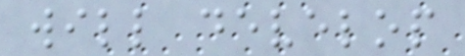will develop
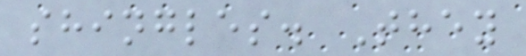shingles. They
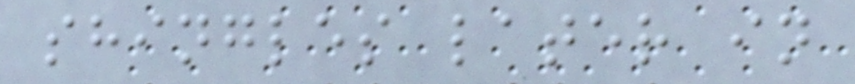shingles later in
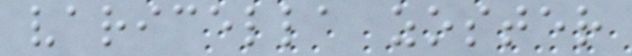varicella zoster
